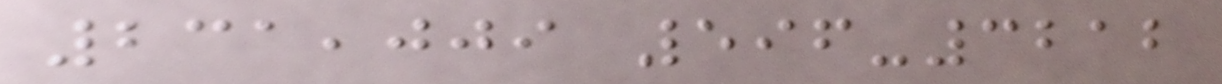231,009 596-3212
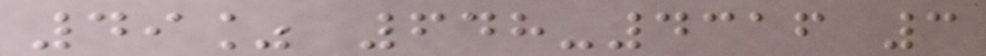49% 648-4316 3
